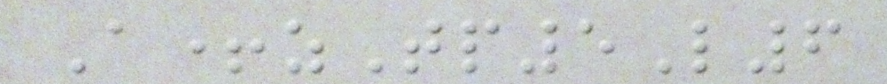A+zTp5L6
